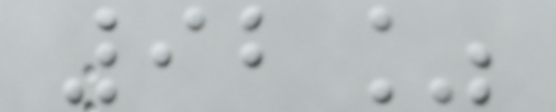92%
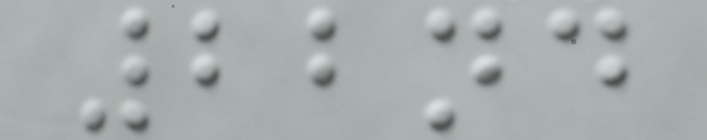22nd
